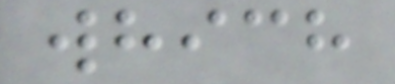which
